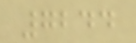7244
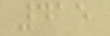415
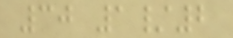30 1/2
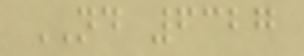ND 6327
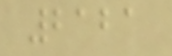2121
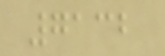7132
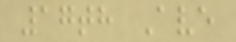17th Ave
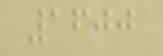1600
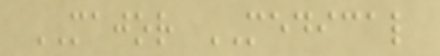MAJOR MEDICAL
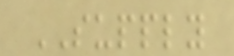SUPPLY
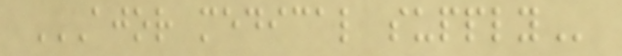AJOR MEDICAL SUPPLY
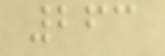263
